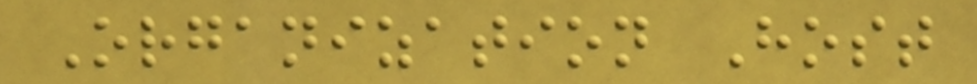Organization Host
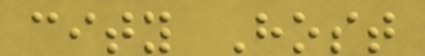city Host
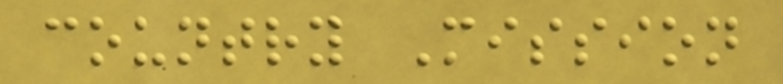country Mission
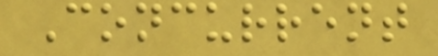Concurrent
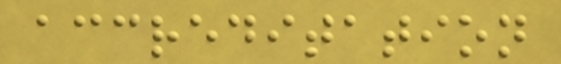accreditation
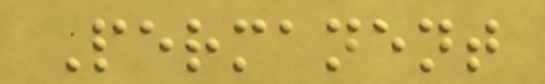Permanent
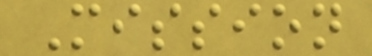Mission
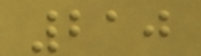210
